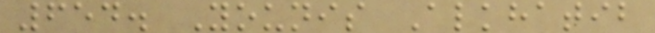654. Younis Alkhatib
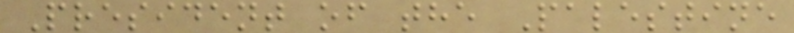President of the Palestine
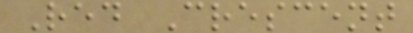Red Crescent
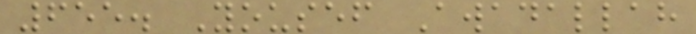655. Yousef Awadallah
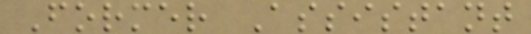Former Assistant
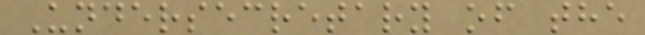Undersecretary of the
